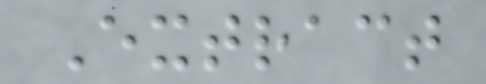Extract
